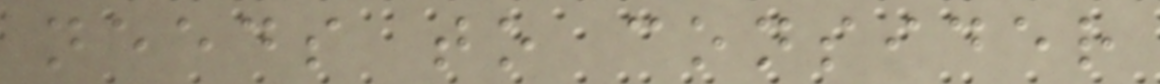needs to consider
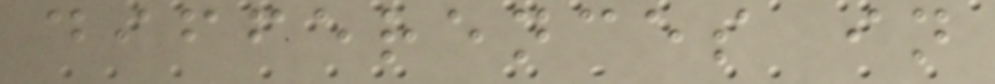differences in
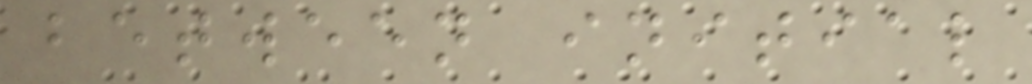between initial
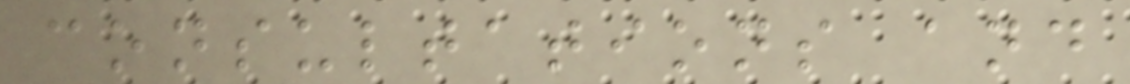consultations and
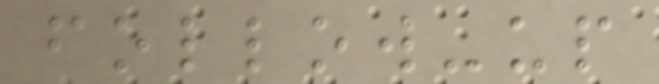follow-up
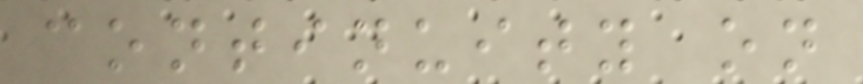continuity on
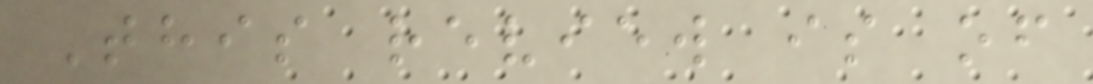This review is of
